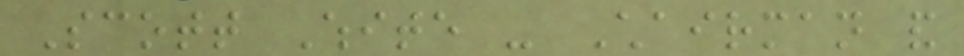Scott White - Chairman and
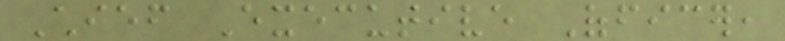Chief Executive Officer,
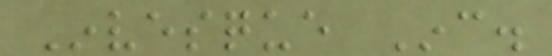Invesque Inc.
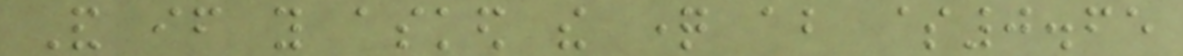And if you asked the question about $0.65
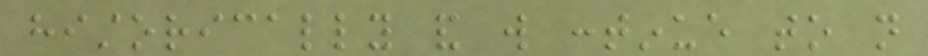historically and will continue to not
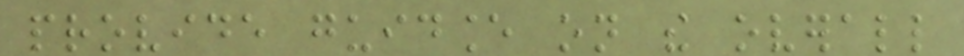provide guidance on the overall
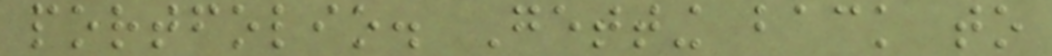portfolio. Getting back to
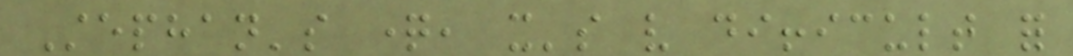Stephan's question, it's very difficult for
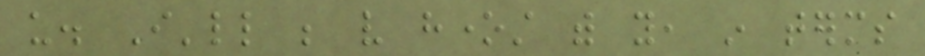us. I'll be very honest with you, in terms
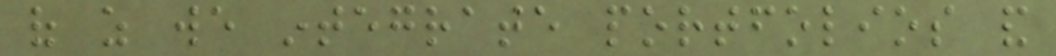of as we integrate portfolios and
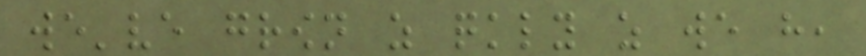we've grown as quickly as we have,
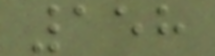158
